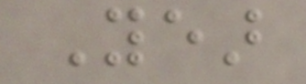Year
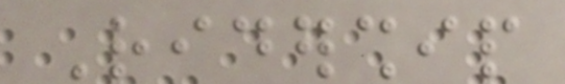Ridership
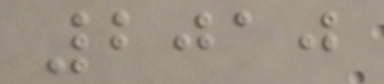2010
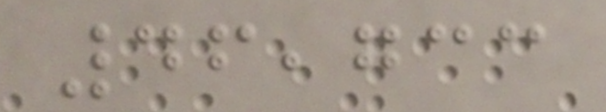46,733
